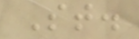St.
